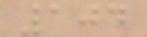104
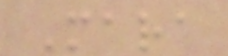Mara
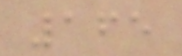165
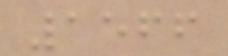1566
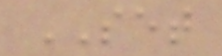SET
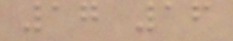17 16
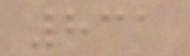831
